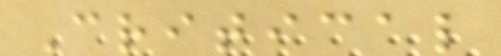Critical
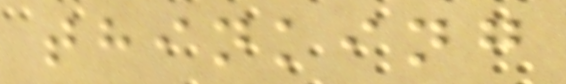thinking
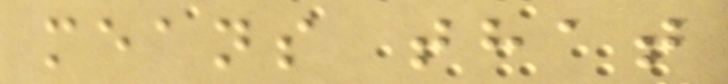means that
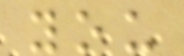you
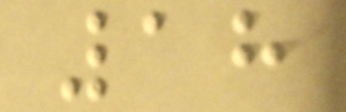18
